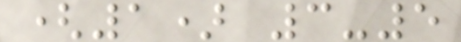(1) 3-5
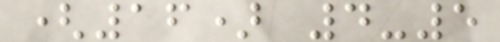(16) 4-5
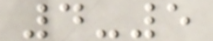4-5
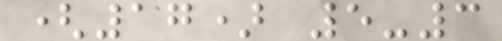(17) 5-3
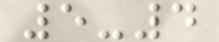5-4
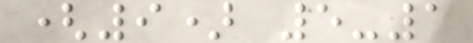(9) 5-1
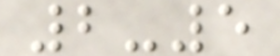2-5
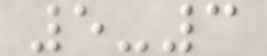5-3
